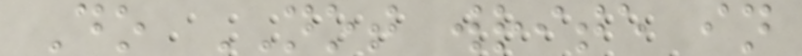Do NOT write in
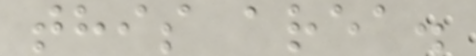this area.
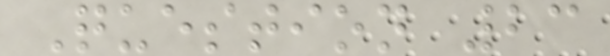Question 23
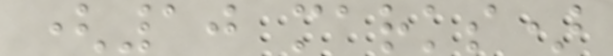(10 marks)
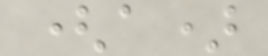(a)
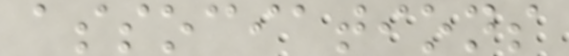associations
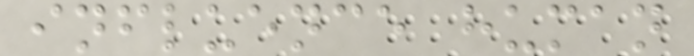influence human
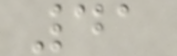41
